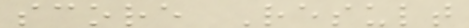score Result
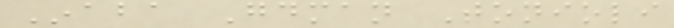Inaba Goodman Tonioli
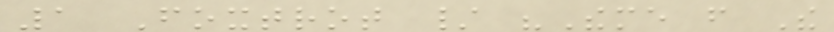1 Foxtrot / "Theme from The
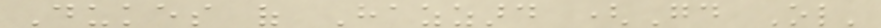Dukes of Hazzard (Good Ol'
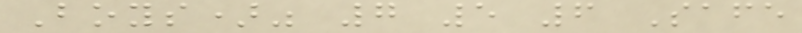Boys)" 7 5 6 Safe
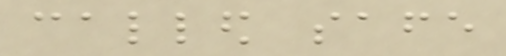called safe
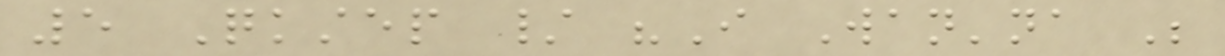5 Quickstep / "I Wan'na Be
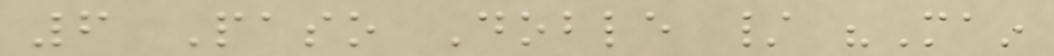6 Paso Doble / "Main
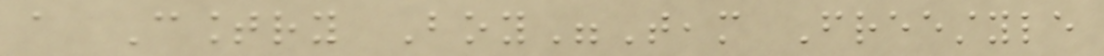a Country Boy"Team Freestyle
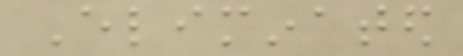Eliminated
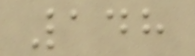148
